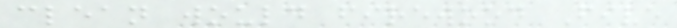clean would firewood Five
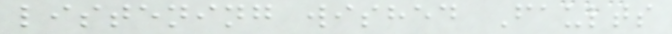listening wished Faults
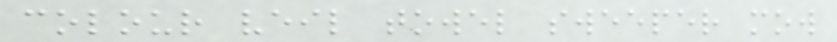colour veil towel sweeper mow
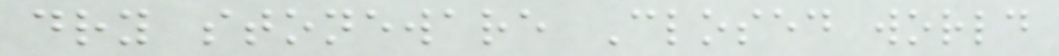dry stoneware Closed world
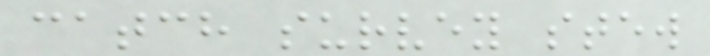catch survey stew
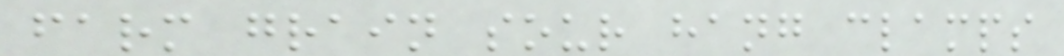farm grain sour hang clamps
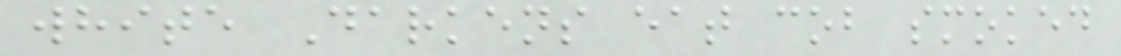white Darkens eat cob smoked
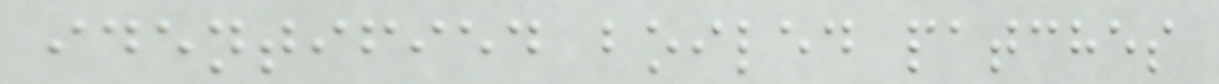identified boiled patches
